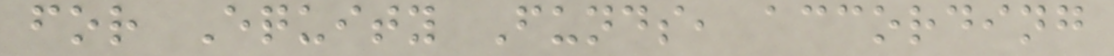for Equity Funds, according
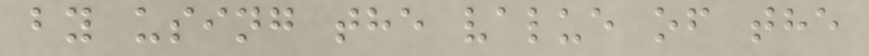by using the value of the
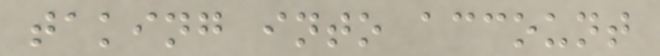taking into account
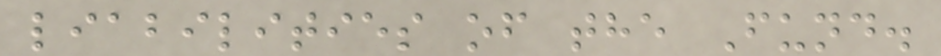liabilities of the Fund.
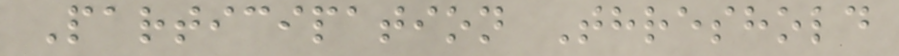Participation Threshold
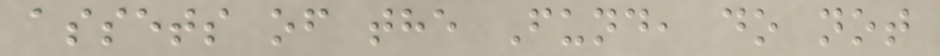assets of the Fund, do not
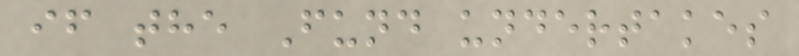if the Fund undertakes
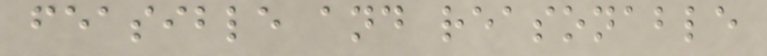feasible and reasonable
